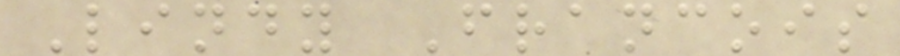Lindy Francois
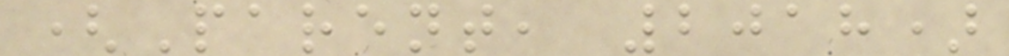(Parent, 2018)
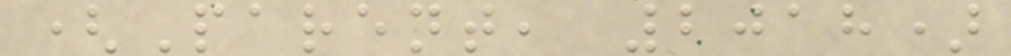(Parent, 2018)
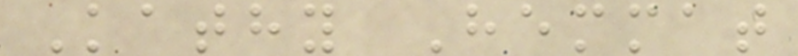Kathy Hemmat
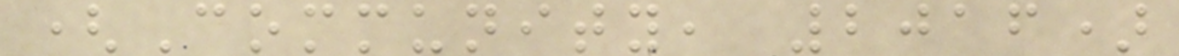(Community, 2016)
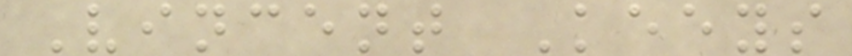Vincent Keeys
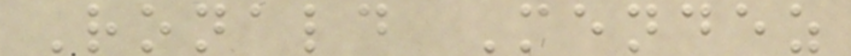Ronald Mendez
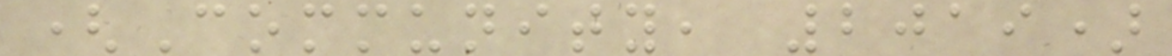(Community, 2019)
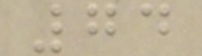74
